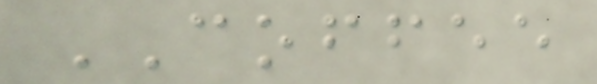COFFEE
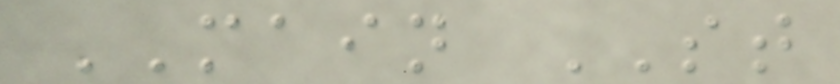MAIN ST
